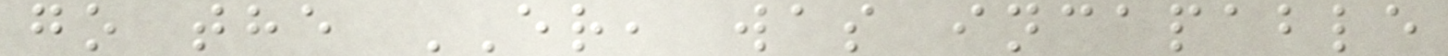go the ER, was incapable
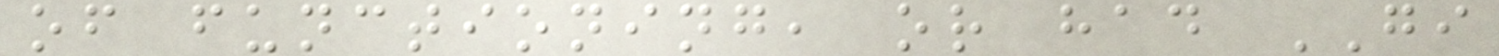of functioning, or had GI
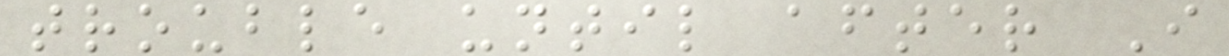trouble until after I
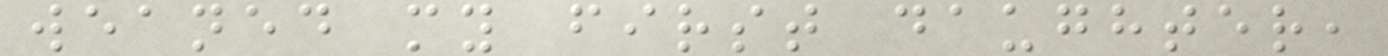weaned my first daughter,
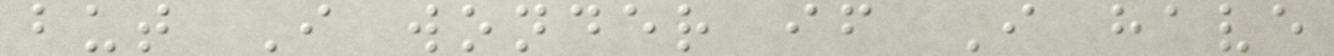but I wonder if I have
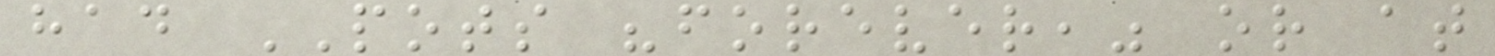had POTS "forever," or at
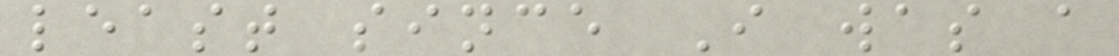least since I was a
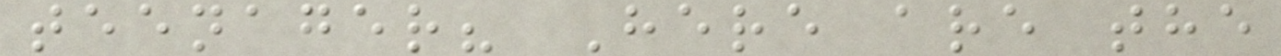teenager? Here are the
